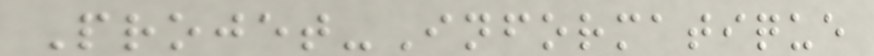Projet-Informatique
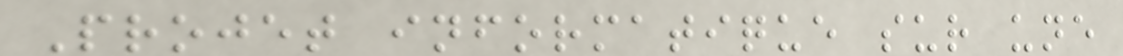Projet informatique sur une
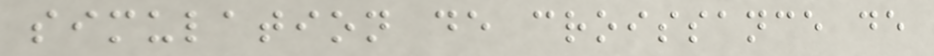simulation de croissance de
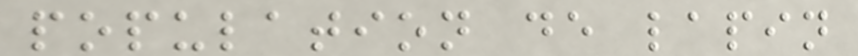population de lapin
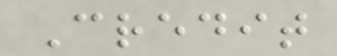Credit
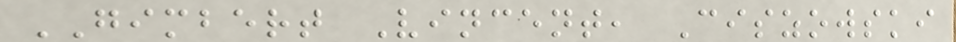GIMBERT Vincent, Ciszowski
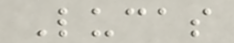Lucas
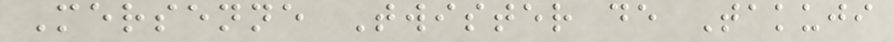Mersenne Twister de Takuji
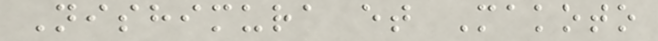Nishimura et Makoto
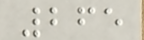265
